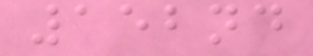152nd
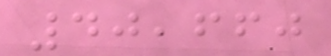40,660
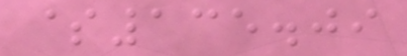$135.09
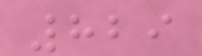829
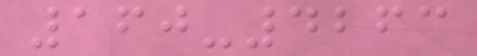160-4263
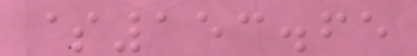$153.65
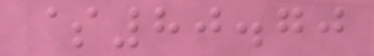$80.70
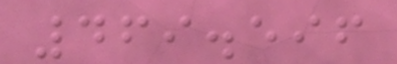469.596
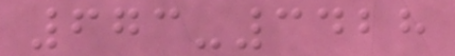673-3428
